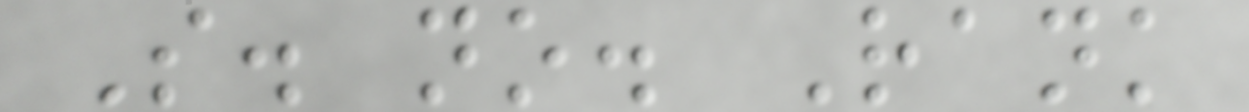S. no. Rank
